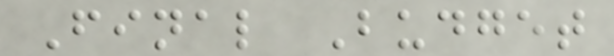Final Budget
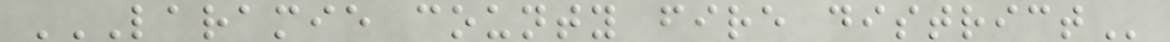LARAMIE COUNTY FIRE DISTRICT
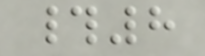#8
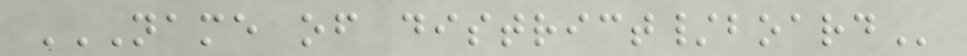NAME OF DISTRICT/BOARD
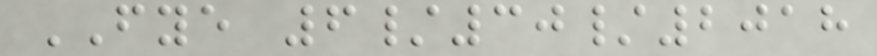FYE 6/30/2018
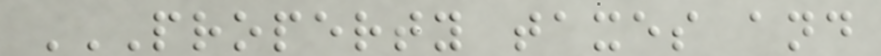PROPERTY TAXES AND
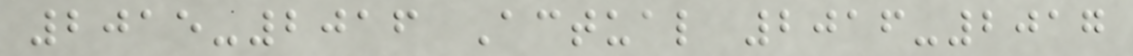2015-2016 Actual 2016-2017
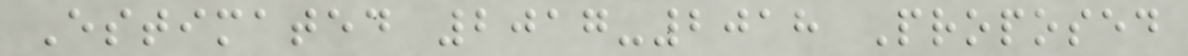Estimated 2017-2018 Proposed
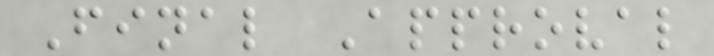Final Approval
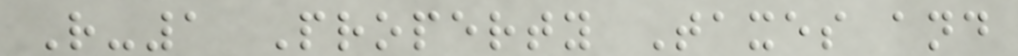R-1 Property Taxes and
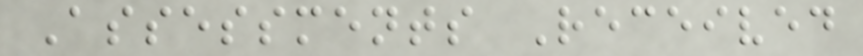Assessments Received
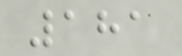181
